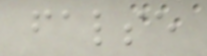false
